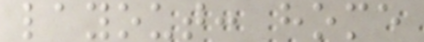layout: home
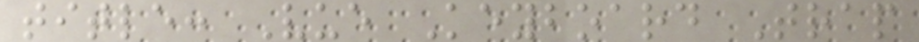title: Vue Keyboard Trap
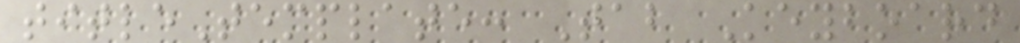titleTemplate: Tab Keyboard
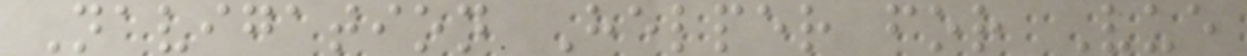Navigation Helper for Vue
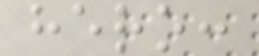hero:
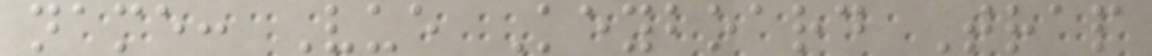name: Vue Keyboard Trap
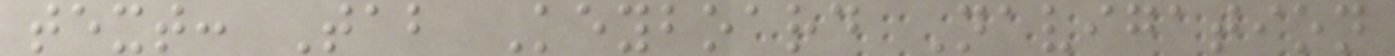text: Tab Keyboard Navigation
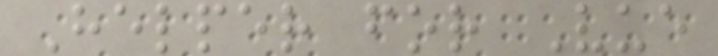Helper for Vue
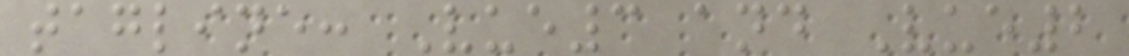tagline: Vue3 and Vue2
